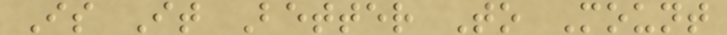Is It Better To Mount
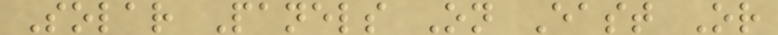Solar Panels On East Or
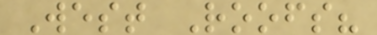West Roofs?
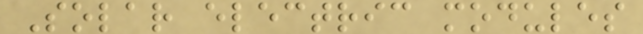Solar electric modules
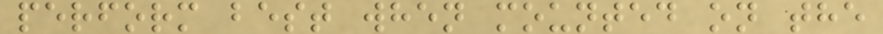perform best when mounted on the
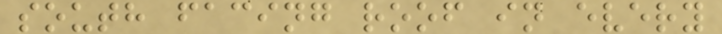south facing roof in every
